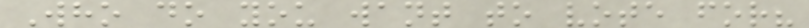Who do you want to vote for?
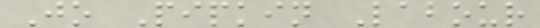Jo Pipkin Labour
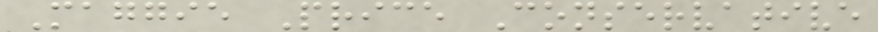Maggie Price Conservative
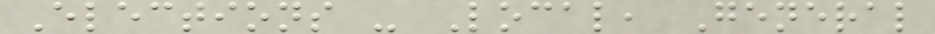Elections - Local, General
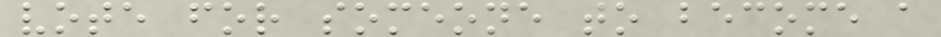vote for someone to become a
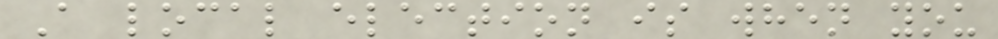A local election is when you
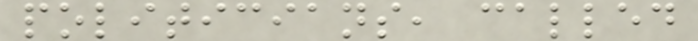politicians, called
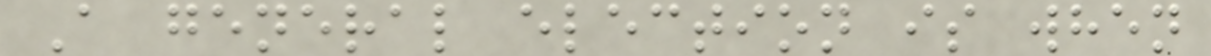A general election is when
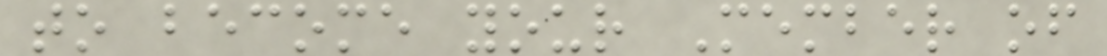to become your Member of
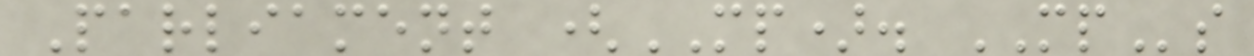Parliament (MP). MPs
